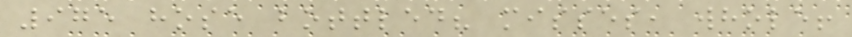975 hose bottled? misses, whole!
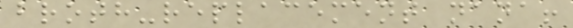broth-replacement nana!
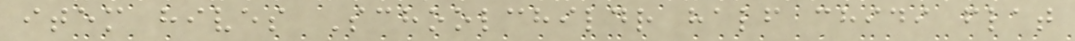item hives Schoolchildr half chidi flat
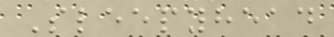Sleepyhead
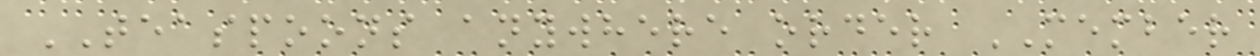TEASPOONS anywhere order MEMBER
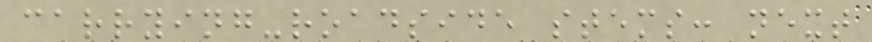carrying-roadside stems: next
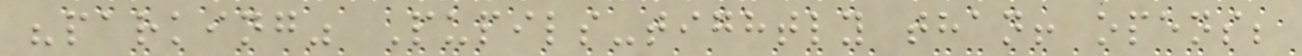"parking" Pupils-tightly than! opens;
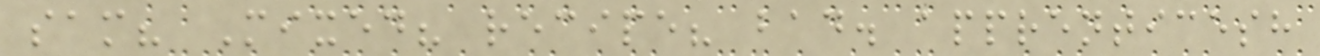sam? Mixed? recipe? bad. apprenticesh
